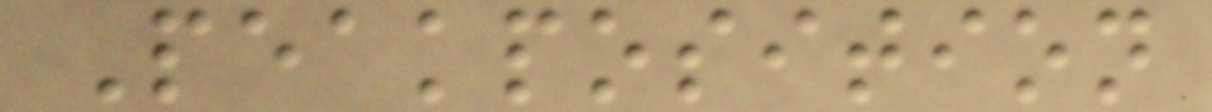Peakposition
